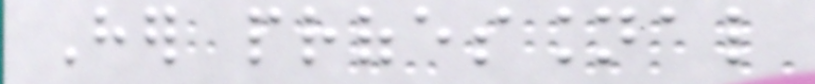Her professional
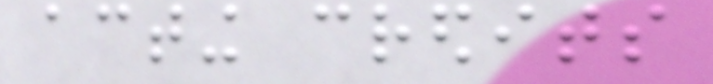acting credits
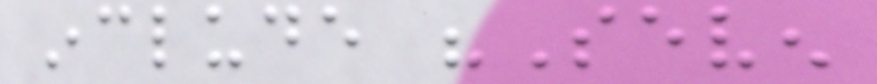include "Seven
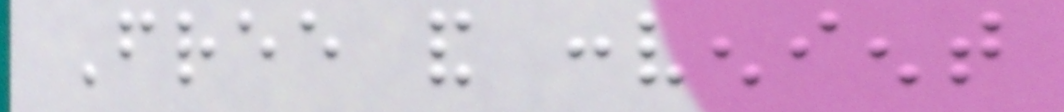Free and convenient
